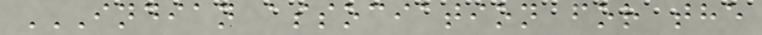INDIAN ASSOCIATION FOR THE
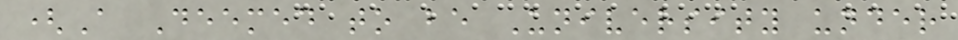(A Deemed to be University under
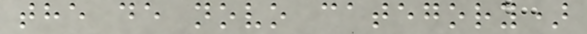the de novo category)
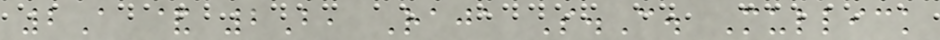2A & 2B, Raja S.C. Mullick
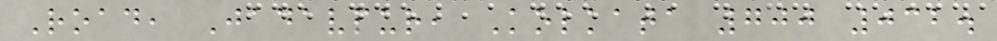Road, Jadavpur, Kolkata 700 032.
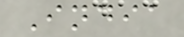India
